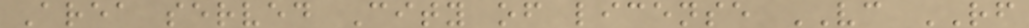Area served City of license VC RF
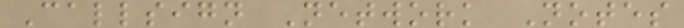Callsign Network Notes
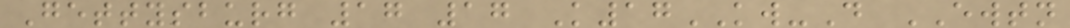Gettysburg 17 17 K17KW-D EWTN
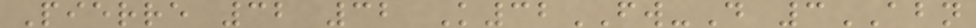Pierre 32 32 K32FW-D 3ABN
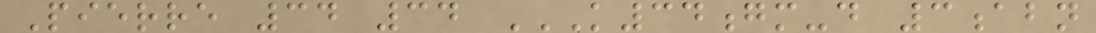Pierre 34 34 K34GM-D 3ABN
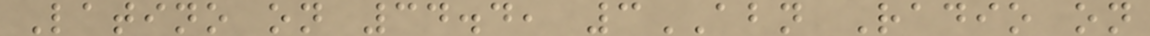Latino on 34.4, 3ABN Radio on
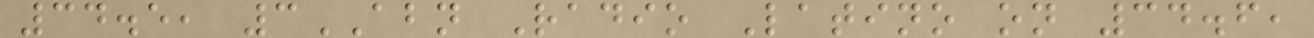34.5, 3ABN Radio Latino on 34.6,
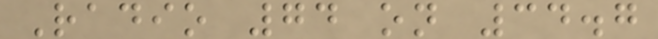Radio 74 on 34.7
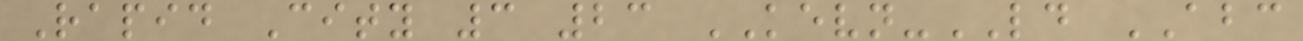Rapid City 3 23 KEVN-LD ABC
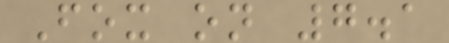Fox on 7.1
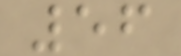56
